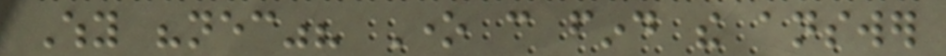Why "necessary"? One can find the answer
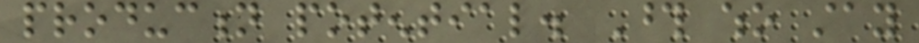production potential. Those who stay
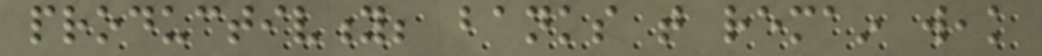productivity; banks that remain weak
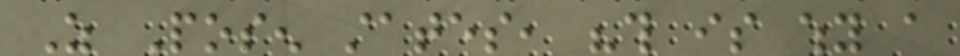As Posen states, "this is why a
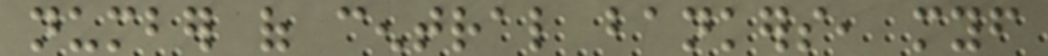number of central bankers, myself
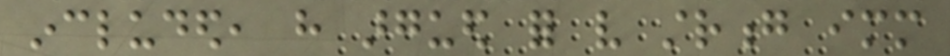included, have argued for very strong immediate
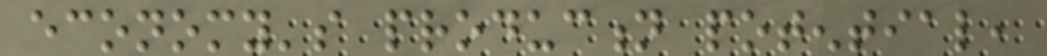economy's production potential,
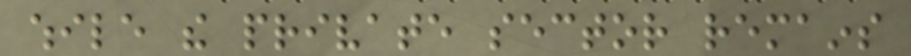while the private sector remains
